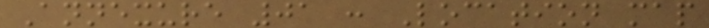Annexure 01 : Location map
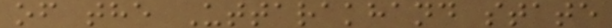of the Uttarakhand state
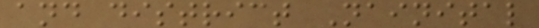and district Nainital
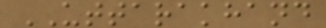UTTARAKHAND
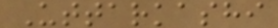Uttarkashi
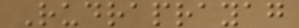Rudraprayag
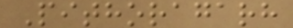Pithoragarh
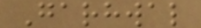Garhwal
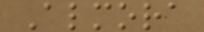Almora
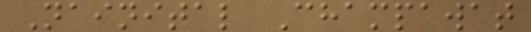Nainital Champawat
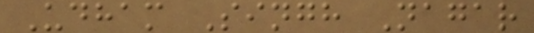Udham Singh Nagar
